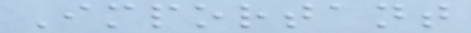Important
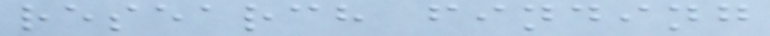research finding
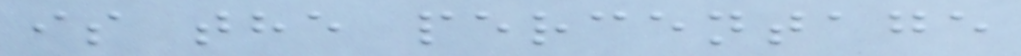is the percentage
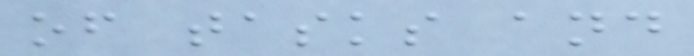of tasks and
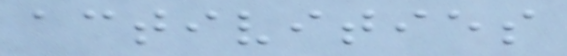activities
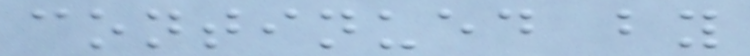continued by
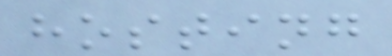hosting
